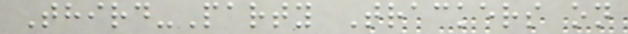Third-Party Trackers on
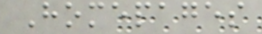Homepages
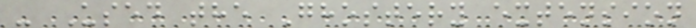- Used the Ghostery extension
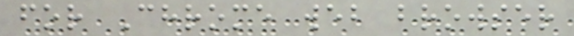for Chrome web browser
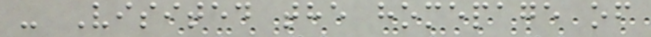- Visited the homepage of
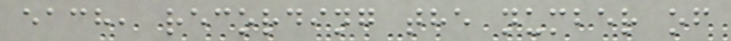each, recording the number of
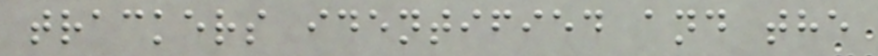trackers identified and the
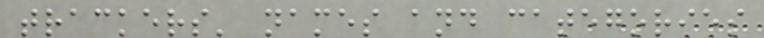trackers' names and categories
